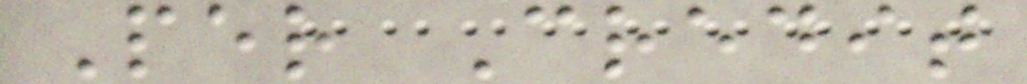Per Credit
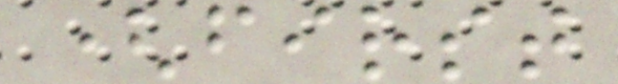(first
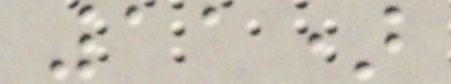11)
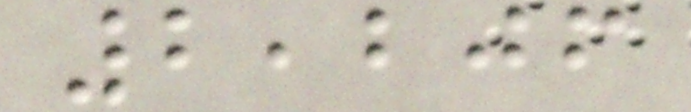2,206
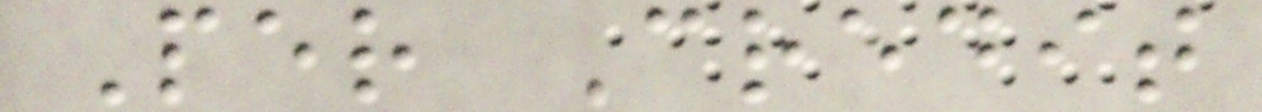Per Credit
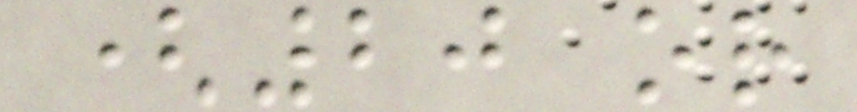(20 or
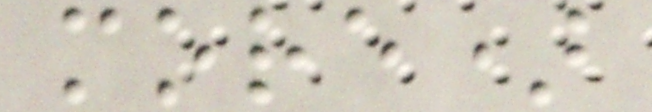more)
